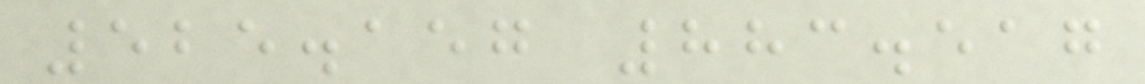525.157 883.517
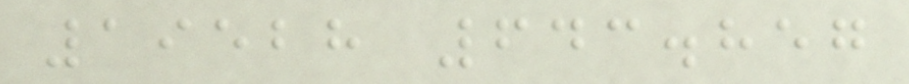19528 643.857
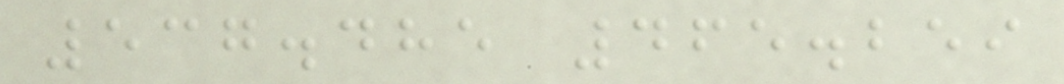537.485 465.259
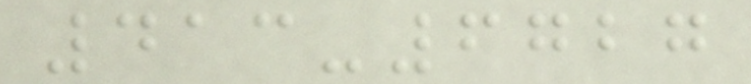413-6727
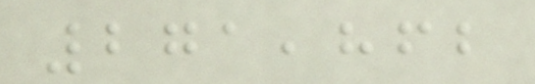271,862
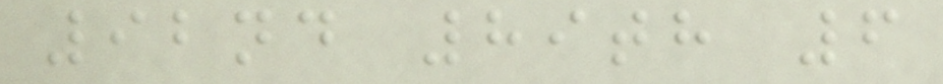92nd 89th 6
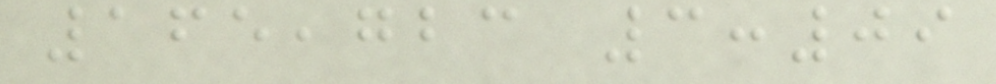165,723 3:09
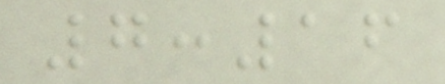7:16
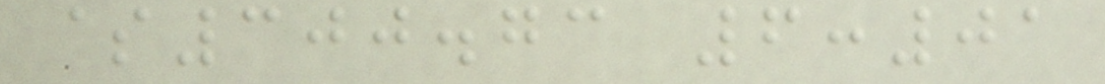$300.73 6:01
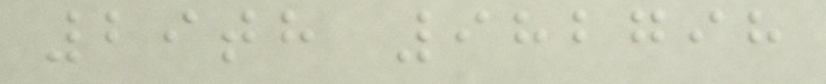29th 982798
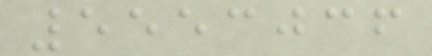5553036
